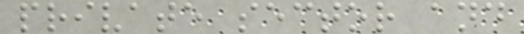private sector and
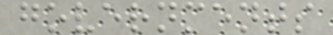governments
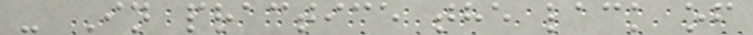- In practice the lack of
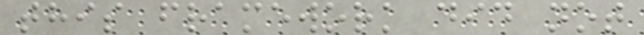this framework did not
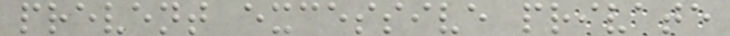prevent excessive private
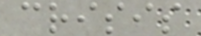crisis
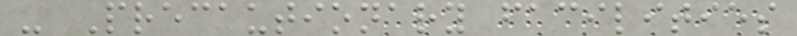- Precautionary facilities
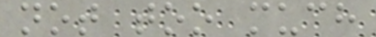not too much
